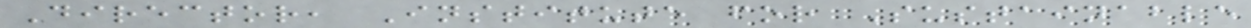Director, Institute for Sustainable
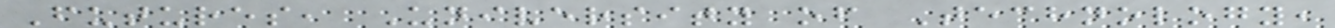Futures, University of Technology,
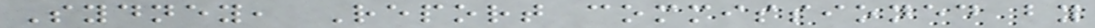Sydney, Report commissioned by
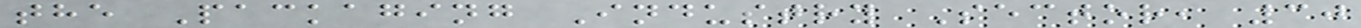the Packaging Industry Sector, 30
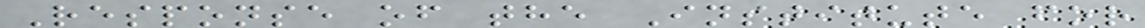Response of the Institute for
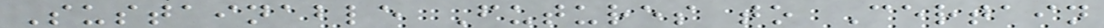Sustainable Futures to Certain
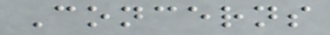Concerns
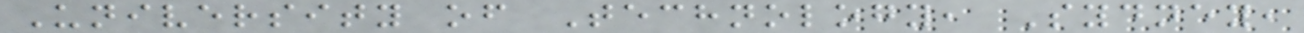University of Technology, Sydney,
